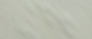4.
